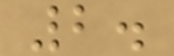2.
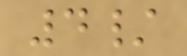4/
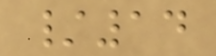/14
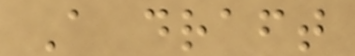A draft
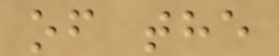of the
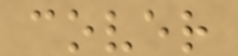cover
